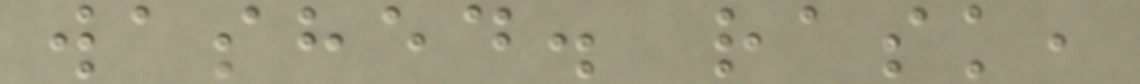washed. rask,
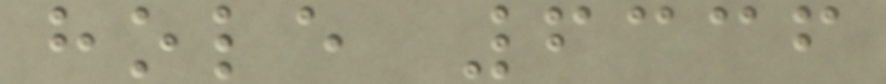hole 6336
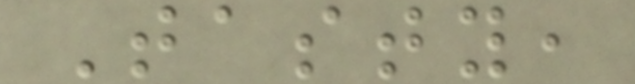Tasty,
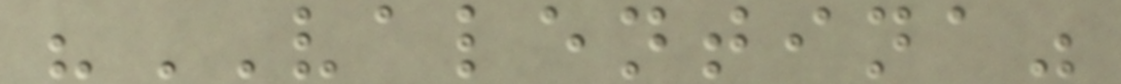"VALENTINA"
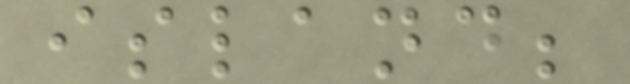island;
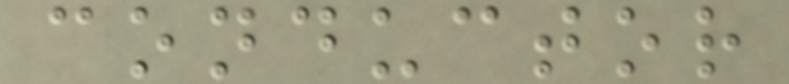conductor
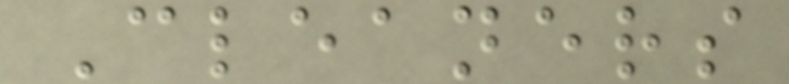Cleaners
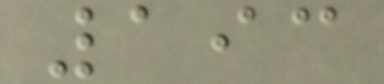193
